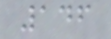146
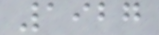1927
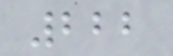222
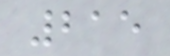215
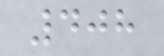408
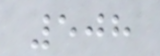508
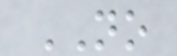NO
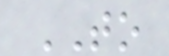TO
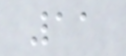11
